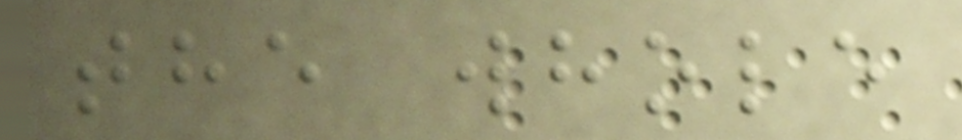the whole
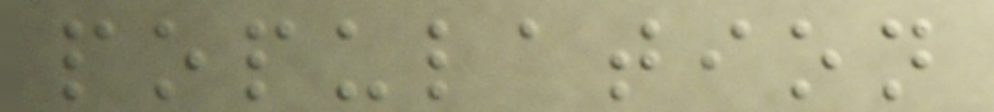population
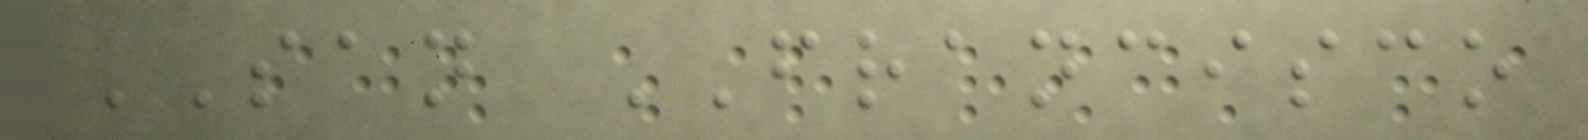SAN FRANCISCO
